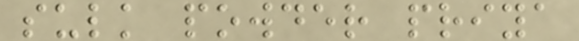sulk powder priya
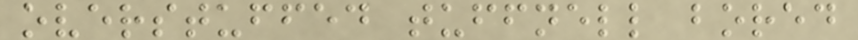overstuffed tuffnell bored
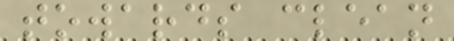towards clean
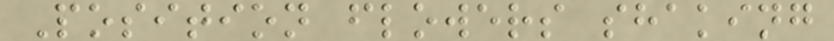Position flowers shaking
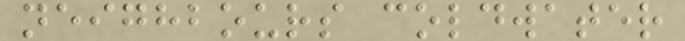neighbours coldwater
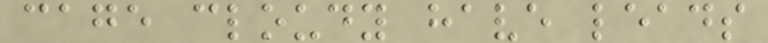cage cloudy have leads
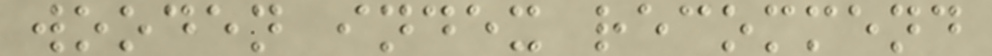wooden index recommend
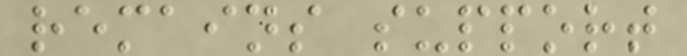remains support
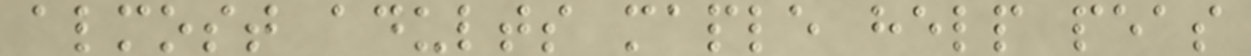almost adults maple help peas
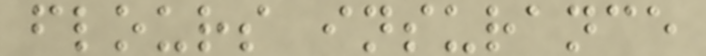flours insurance
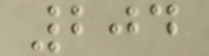204
